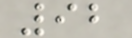92
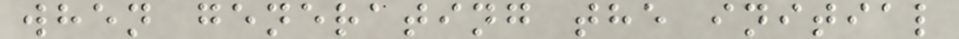when generating the initial
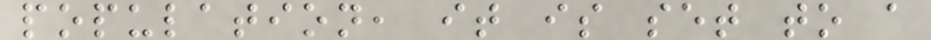population, it is set to a
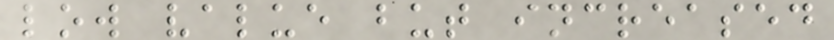low value but increased
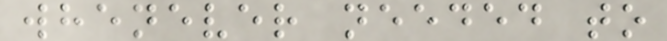whenever needed to
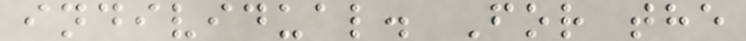individual. For the
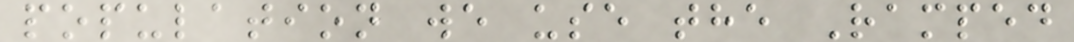population we use the Ramped
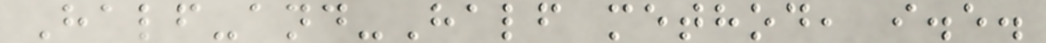Half-and-Half method, i.e.
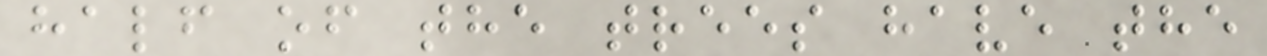half of the trees have the
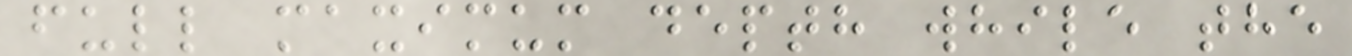full maximum depth while the
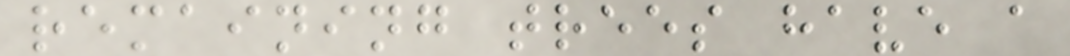remaining trees have a
